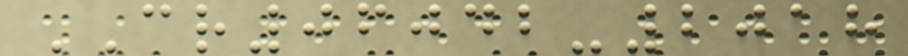CR06042-2018
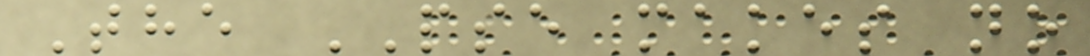The PSE makes no
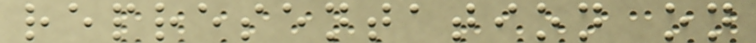representation on
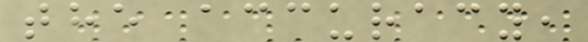the accuracy,
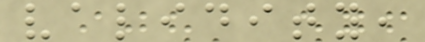validity,
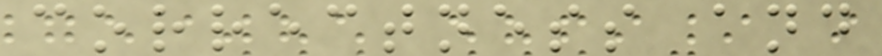correctness and
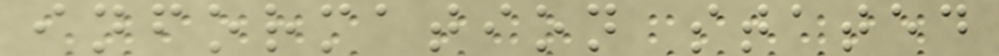information stated
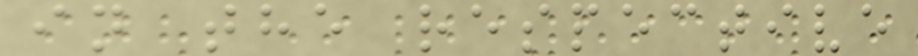in the respective
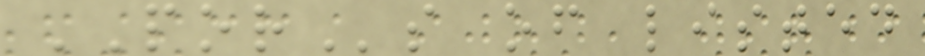PORs of listed
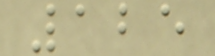125
